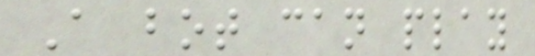A bot can play
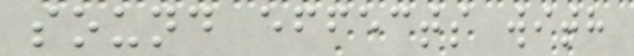sound effects with
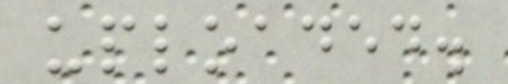uploaded.
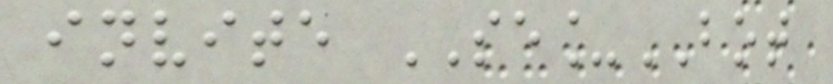invite SE_BOT
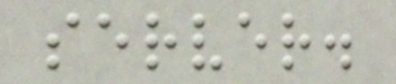server.
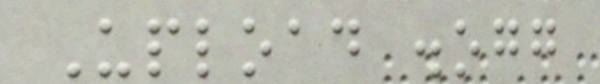Upload .ogg
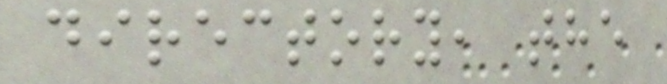directory, the
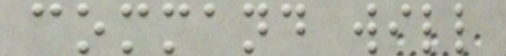command will
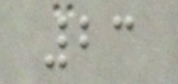23
